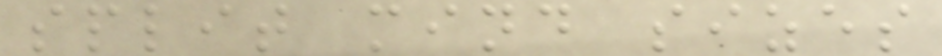split mind sizes
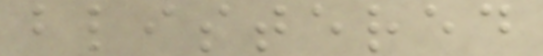blistered
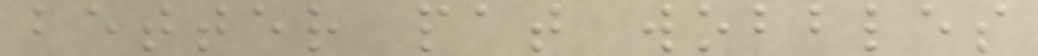better pat wobbles
